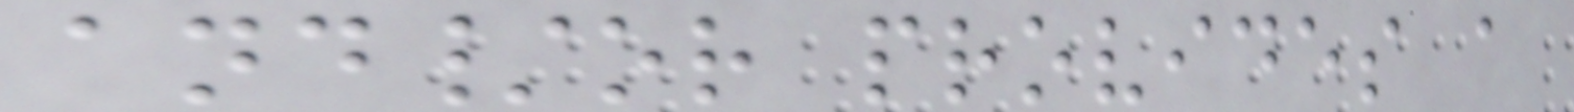and/or provides a
